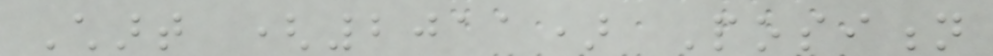Chart (2011) Position
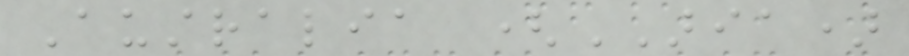Australia (ARIA)
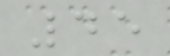45
